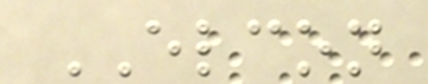ELCON
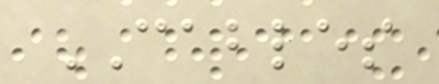CABLES
